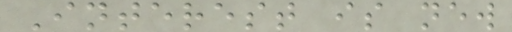Interest is new
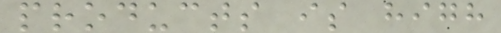products is high
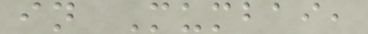in Mumbai,
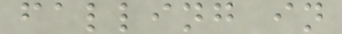falling in
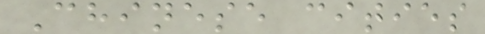Chinese cities
